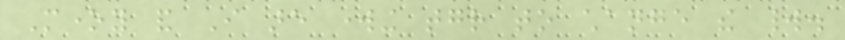Money and I are working together to change the world.
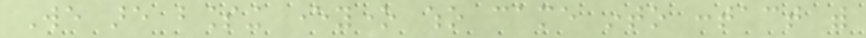We are blessing everyone who came into contact with
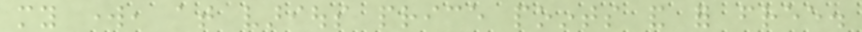my work, at various price points and for free.
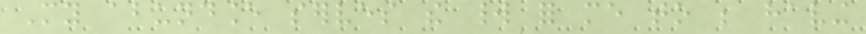My abundance serves the world for me to be having
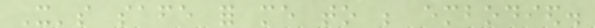It's safe for me to be embodied.
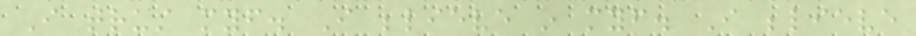I trust myself. I believe in myself. I believe
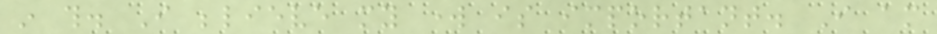in this. I believe my work is important. I am
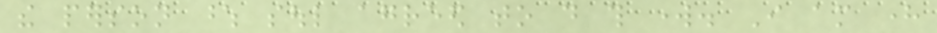the person whose soul agreed to do this work. I am here
